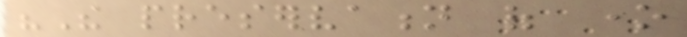"The preservation of one
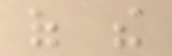of the
